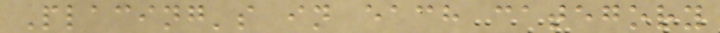Placing's in each category
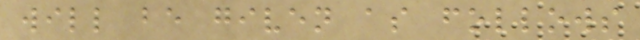will be given as follows
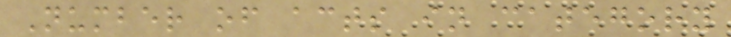Number of acts in category
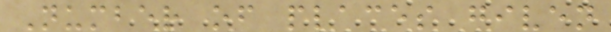Number of places given
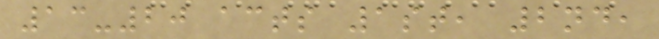13-20 acts 1st, 2nd,
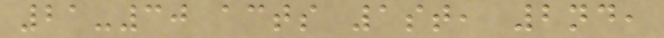21-30 acts 1st, 2nd,
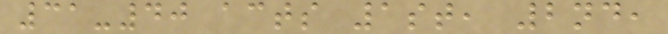31-40 acts 1st, 2nd,
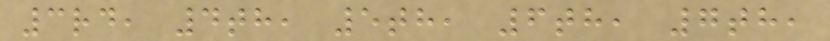3rd, 4th, 5th, 6th, 7th,
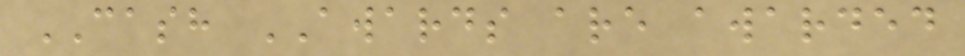CASH AWARDS are awarded
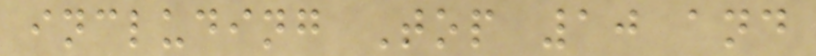including Top 10 and
